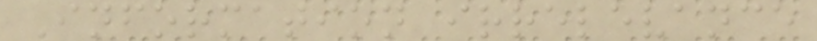Information irrelevance
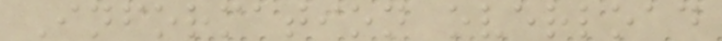Information overload
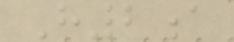H2a
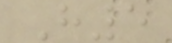H5
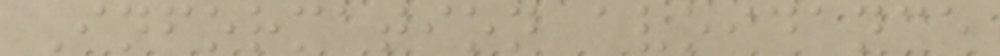Information avoidance
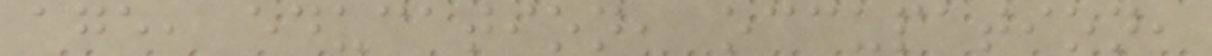age, education, occupation,
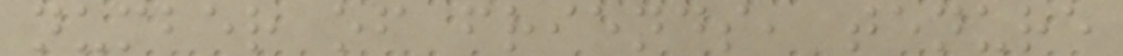number of friends, tenure
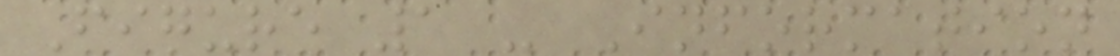Figure 1 - Information
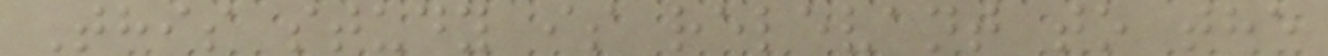This study is relevant to the
